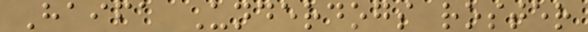Haifa Underdogs roster
